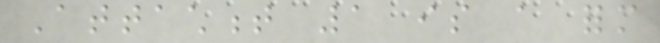Attachment 1 is a form
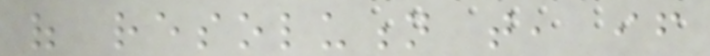of resolution that, if
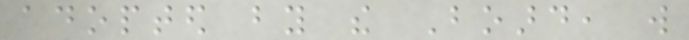adopted by the Board, will
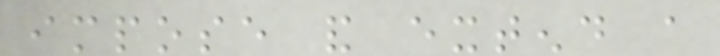impose and extend a
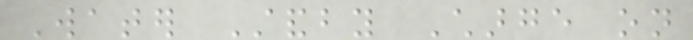Water Standby Charge on
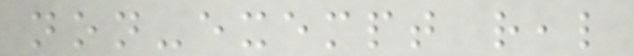non-exempt real
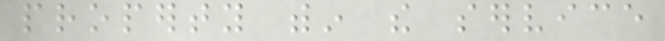property within the service
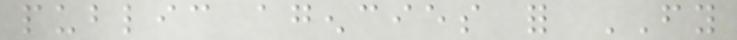public agencies for FY
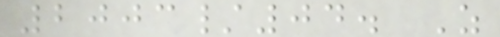2003/04. As
